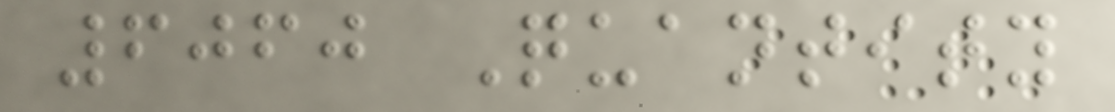6060 Quantity
